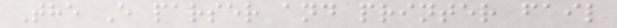The E parser and printer fail
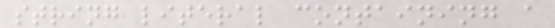string literal containing a
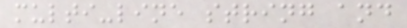multi-line string and
